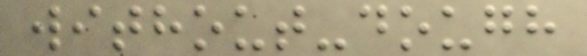without-dough
